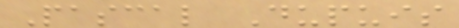Pascal Dupuis
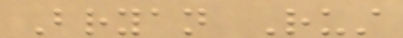Bryan Rust
